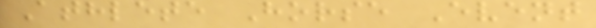Athlete Horse Event
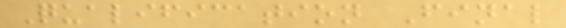Qualification Final
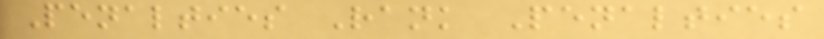Penalties Rank Penalties
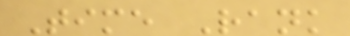Time Rank
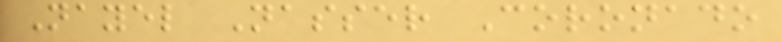Nayel Nasser Coronado
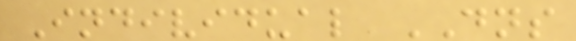Individual DNS
